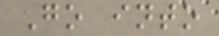Go into
